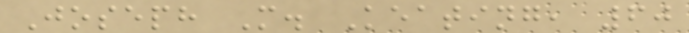Joseph M. Keating, 60
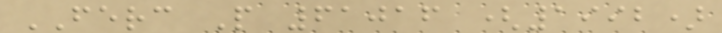FERC P 61016 (1992)
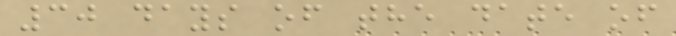30 days of the date of
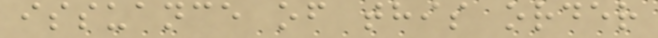issuance of this order
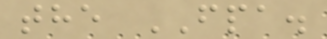the FPA.
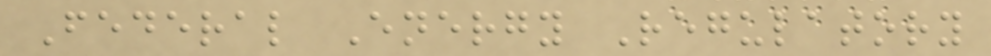Federal Energy Regulatory
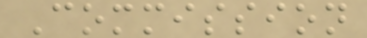Commission
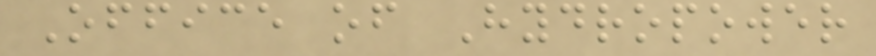Office of Hydropower
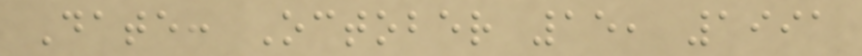Date: October 15, 1991
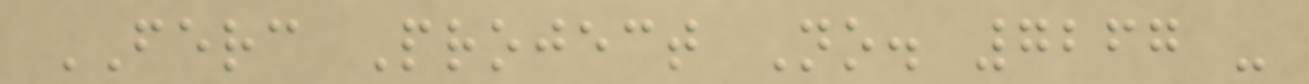FERC Project No. 7267 -
